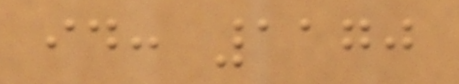id: 1170
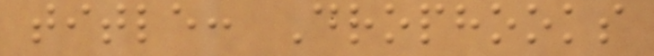title: Drophooks
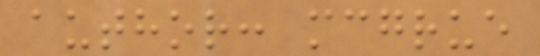author: mcgrue
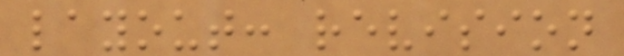layout: revision
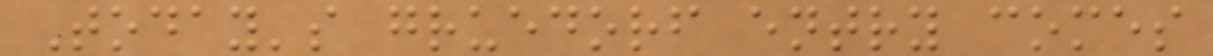Today's gruedorf entry comes
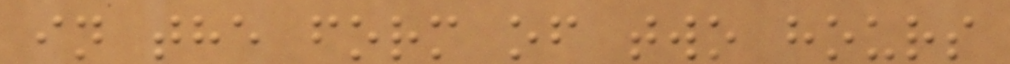in the form of two hours
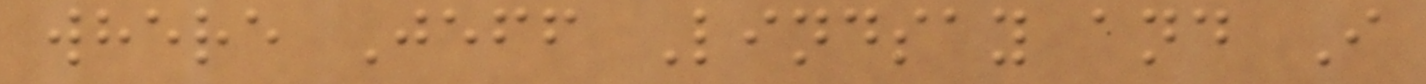where Jeff Lindsay and I
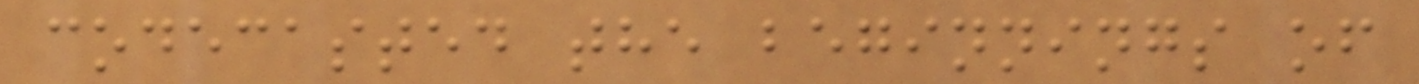codecasted the beginnings of
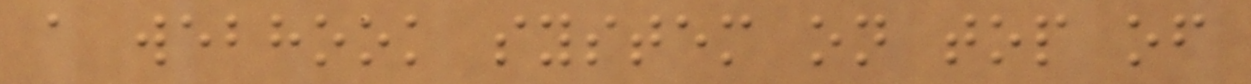a webhook system on top of
